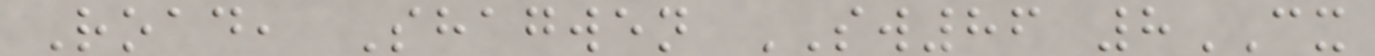Road, Shagwen SW86 8CX
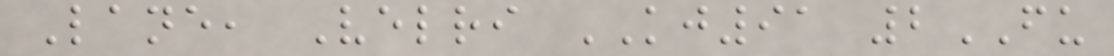Lane, Velri KJ91 2FU
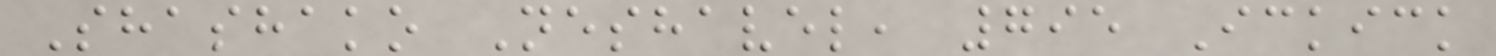Shashako Neshavel, 795 Ickick
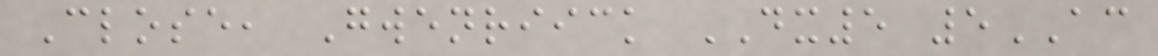Close, Gwenriick DX5 5AC
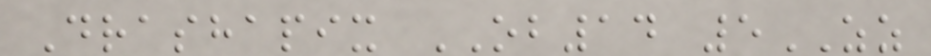Drashapix OB14 5ZZ
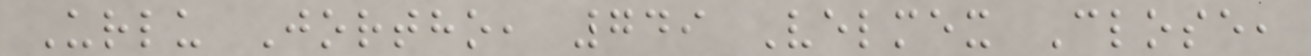Urlu Jortho, 749 Velmex Close,
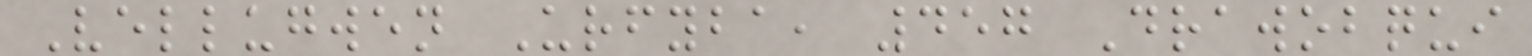Vellugwen Urfyba, 457 Drawobqui
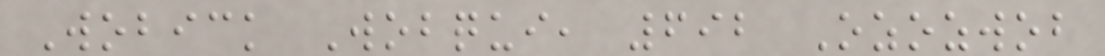Wobick Wobqui, 692 Ozozwob
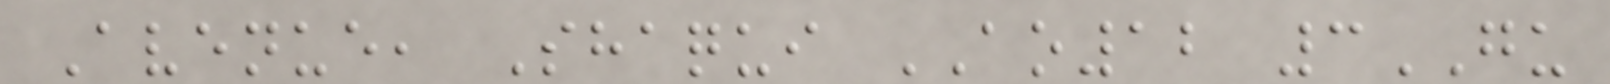Avenue, Shaqui AO12 3GU
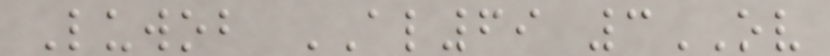Luwob AL69 3OV
